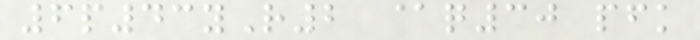6p43yR2 @q30 pfk
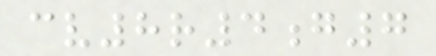cv8r4g7
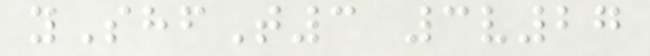yShfT3 3v27
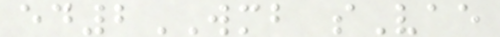ed2WMB sVae
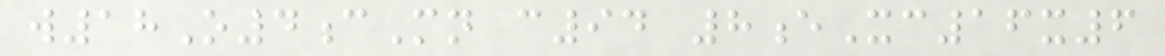w18O4cMn c94 8eXc16x6
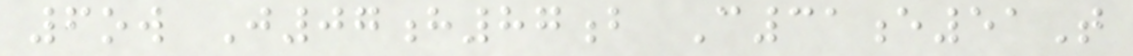6ow J07h87b C31e51T
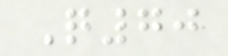Q70
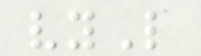vyL
